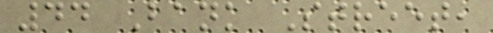44 Bank Street,
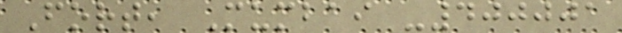Fort, Mumbai -400001
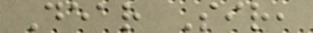Dear Sir,
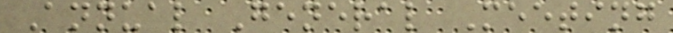Annual General Meeting
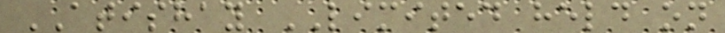ATISHAY LIMITED held on
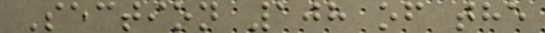Section 108 of the
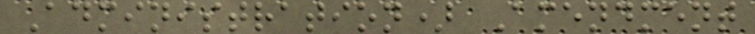Administration) Amendment
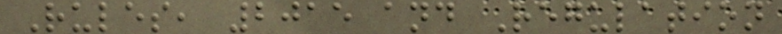Rules, 2015 and Regulation
